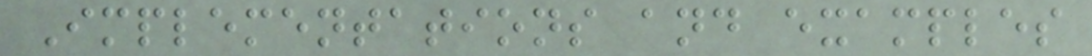Implementations and examples
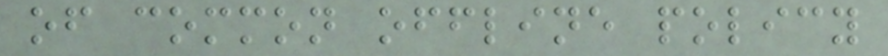of common offline policy
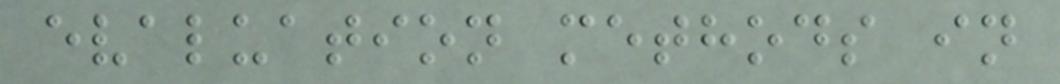evaluation methods in
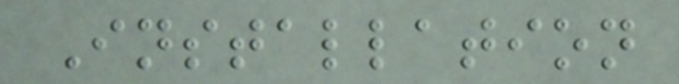Installation
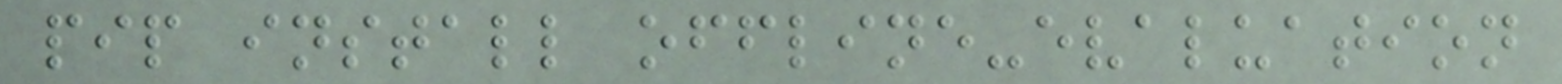pip install offline-evaluation
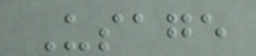Usage
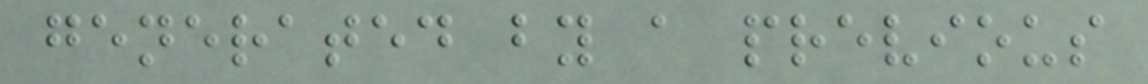generated by a previous
